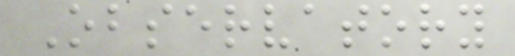Observatory
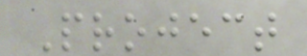Project
